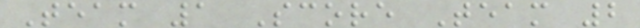Team 1 Score Team 2
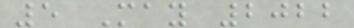5 May 2022
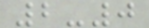2-0
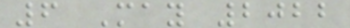6 May 2022
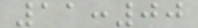11:00
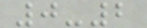0-2
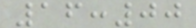16:00
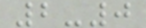2-0
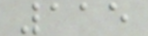115
